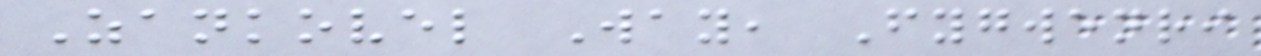Zankovel Way, Fygwenri
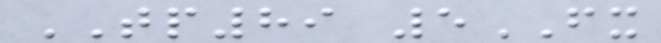TP89 5FX
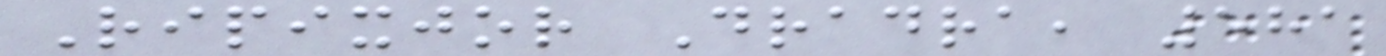Ripixjor Dradra, 581
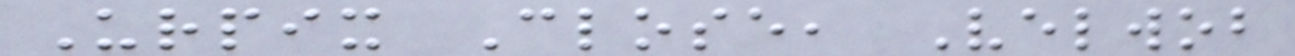Urpix Close, Velwob
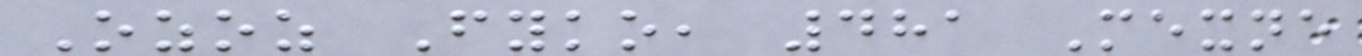Ozoz Fyko, 481 Mexne
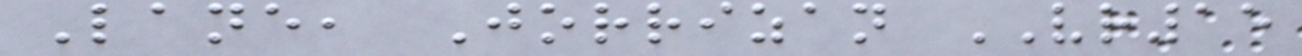Lane, Jorrizan VR15
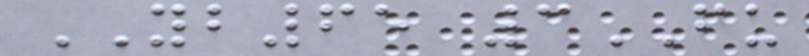YB65 3FU
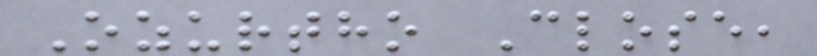Ozurtho Close,
